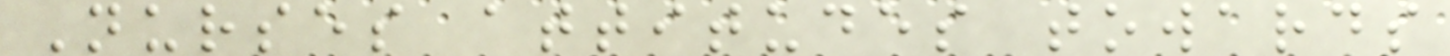Nurses attitudes towards
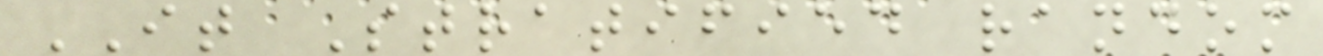IT Stratified random
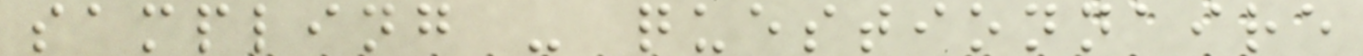sampling - questionnaire
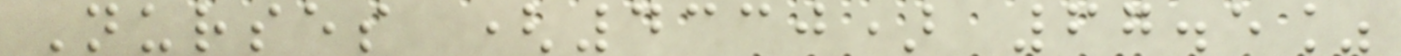Nurses (4330) 67.5%
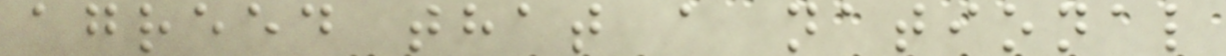agreed that a national
